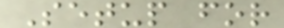Setup for
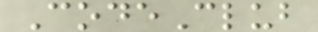CodeClub
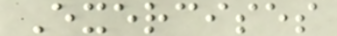Exercises
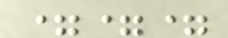===
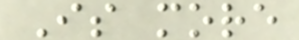Is more
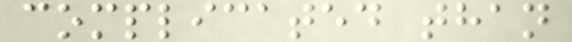complicated than
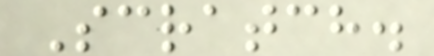Scratch.
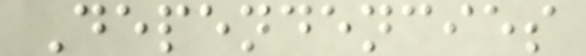Dependencies
